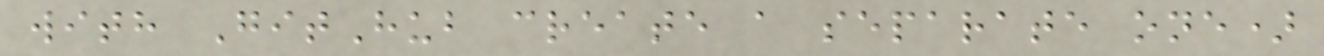with GitHub create a separate one)
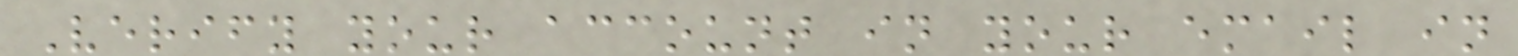Verify your account in your email in
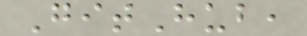GitHub,
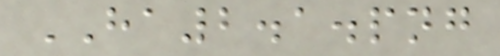HA2.1.png
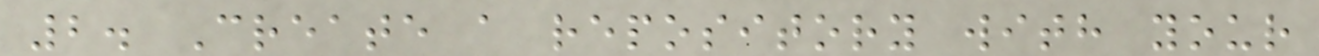2. Create a repository with your
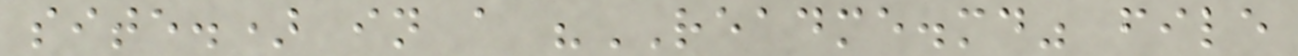site.) in a "README.md" file
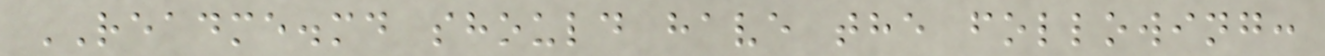README.md should have the following:
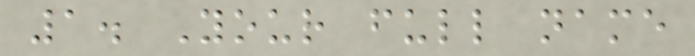1. Your full name
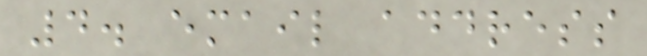4. email address
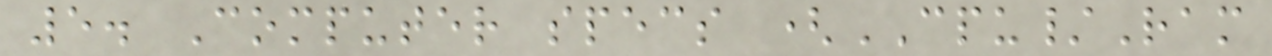5. Computer specs (CPU/Ram
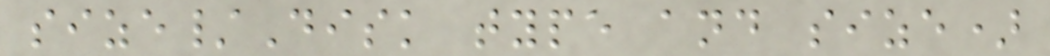size/Disk type and size)
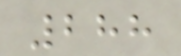288
